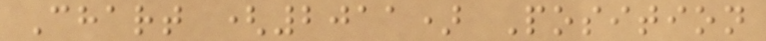Chart (2011) Position
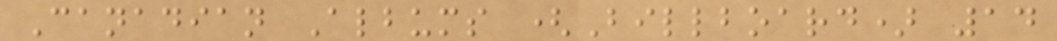Canadian Albums (Billboard) 14
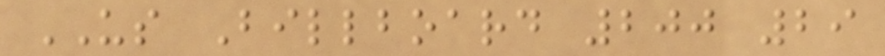US Billboard 200 29
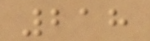218
